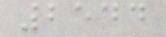2544
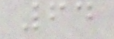64
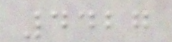4427
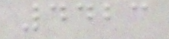4423
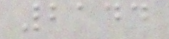2144
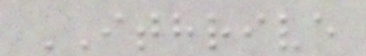ITHRIVE
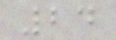24
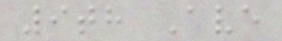9th Ave
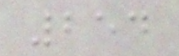254
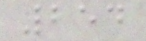254
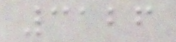3126
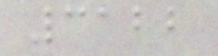3122
